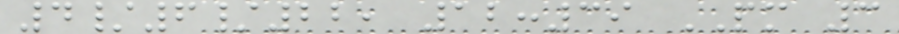4/6/22, 12:39 PM 3
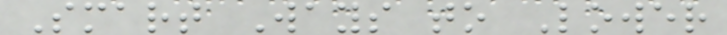Smart Ways to Lower
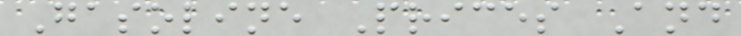Gasoline Prices And
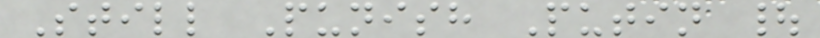Still Punish Putin |
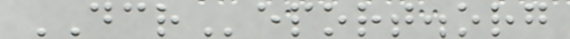DCReport.org
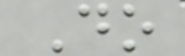Do
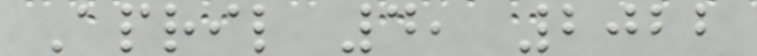April 4, 2022
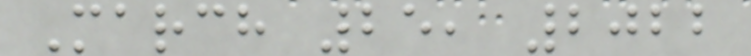March 25, 2022
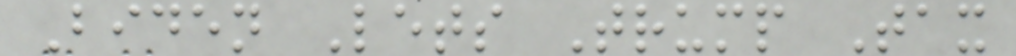Biden Lets Trump Tax
